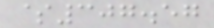$307.57
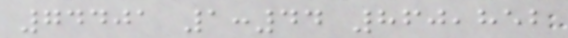74401 1:44 860,852
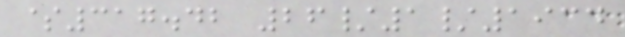$317.42 26/1/1934
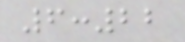6:22
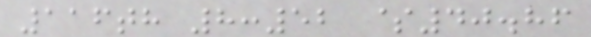116th 8:52 $40.86
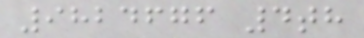9824676 4th
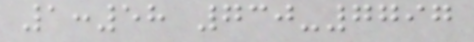1:58 730-7797
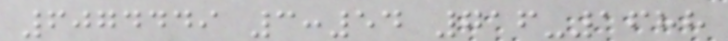6074449 3:54 716-1688
